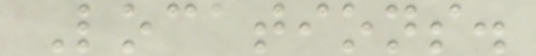Locations.
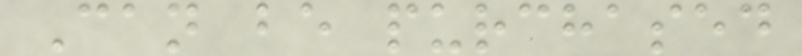Can be purchased
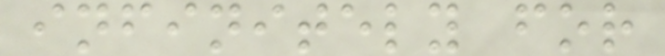infinitely for
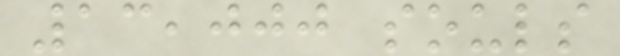13,000 souls
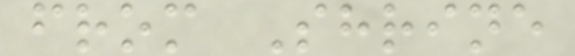from Shrine
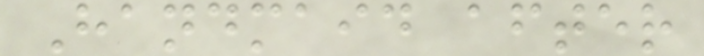Handmaid after
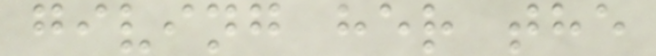giving her the
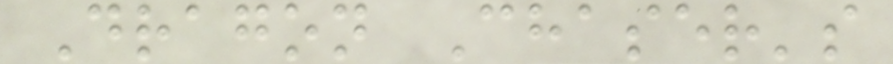Dragon Chaser's
